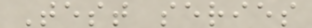Test series
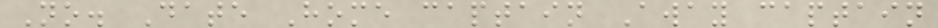No. Date Home captain Away captain
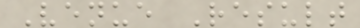Venue Result
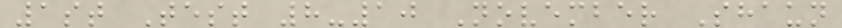1st Test 8-10 November Shaun
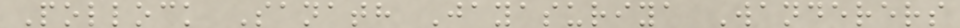Pollock Sanath Jayasuriya Wanderers
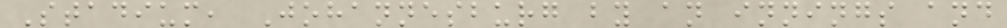Stadium, Johannesburg by an innings and
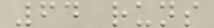64 runs
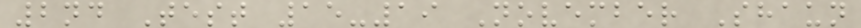2nd Test 15-19 November Shaun
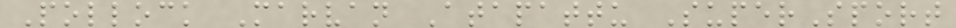Pollock Marvan Atapattu SuperSport
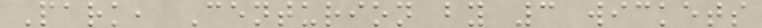Park, Centurion by 3 wickets
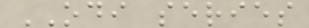ODI series
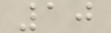10
